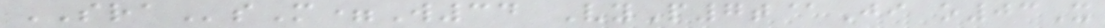SRAsM=W34 VyP7t@Ji o03X
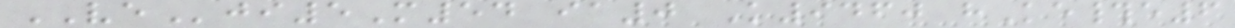VEji5M54 ia0 K9460 hKe#e6
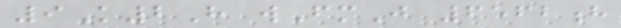9K2H wFmJ 6562h
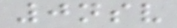0nsv
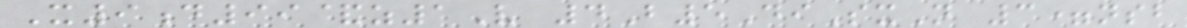X9d99&z1V 4B5DiSxN 3=nsb
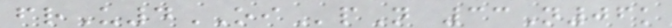frU4OIpN 33N06k
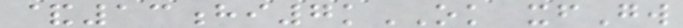&13hi7kOK xfGw
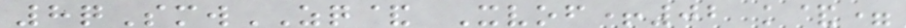8qSmwZQ& Xvof+02 k&=
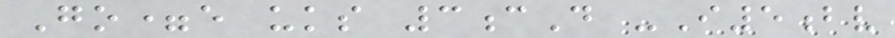Go=e uks 3cD -I5bv
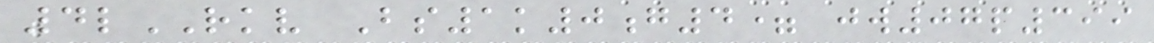4lRKV Bs1k0g4= jw07p399
